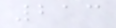213
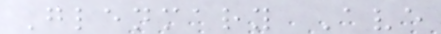Glenmary Ave
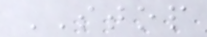STOP
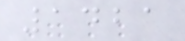1421
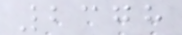2378
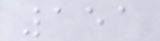151
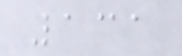131
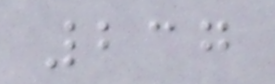237
